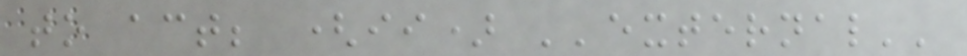to act; (ii) ''external''
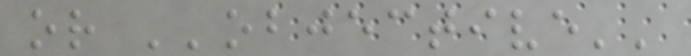or ''objective''
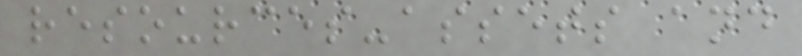resources-assets and
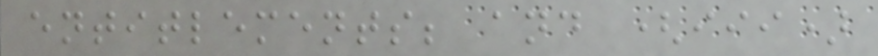entitlements; and (iii)
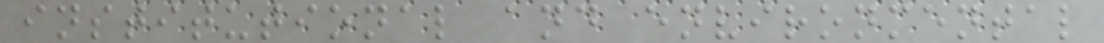institutional and environmental
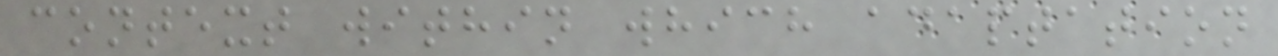context within which adaptation
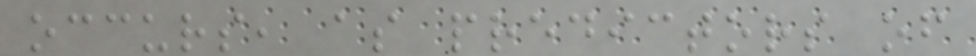occurs, as predictors of
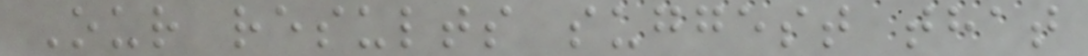Our results suggest that
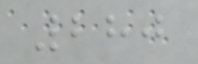280
